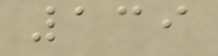139
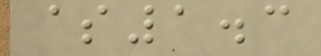$1.3
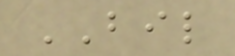BIL
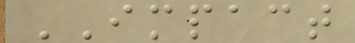IMPACT
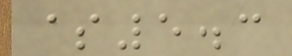$5.3
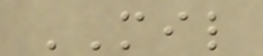MIL
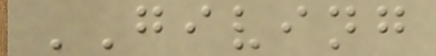GIVING
